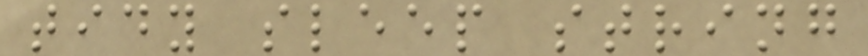tidy sleep string
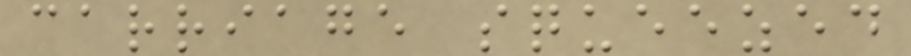carriage squeezed
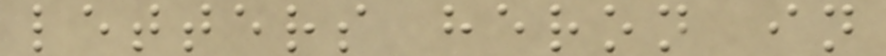letters heron in
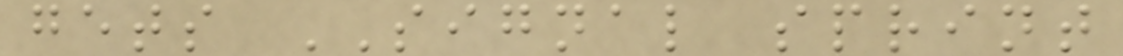gets SIGNAL sprint
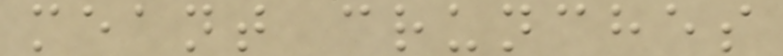meant crunches
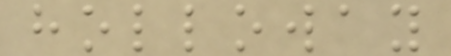holloway
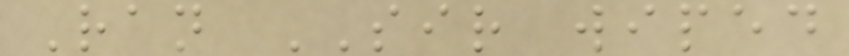Ran SIR wiped
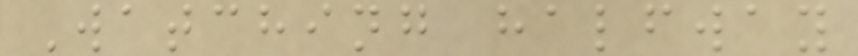Watching halfway
